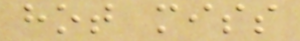hot miss
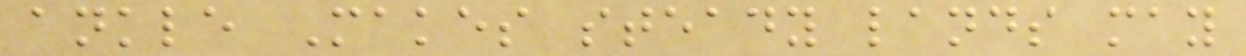ankle Makes steady lands may
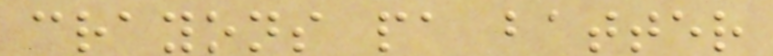crayons pa batter
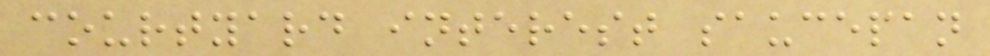courtyard interest saucepan
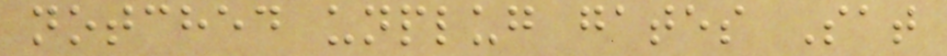notched unplug gates Sat
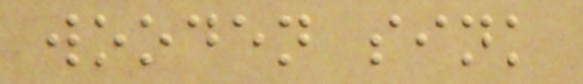wooden sink
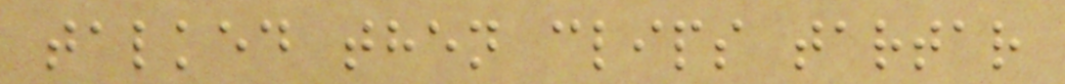talked then clips tartar
